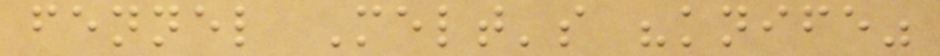fennel Melt's "knife"
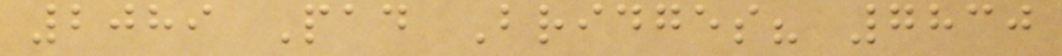2089 Pad Bridges? 7830
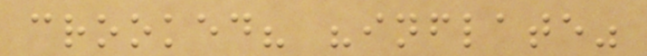crooked? "inflate"
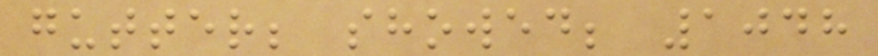gutter; showed; 1048
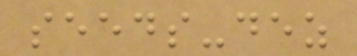seeds-dez
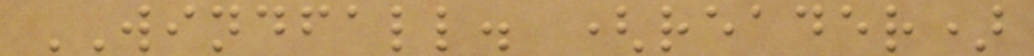WINDFALL. (reader)
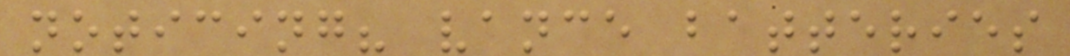noticing? vance batteries
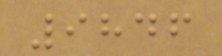9846
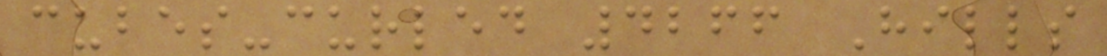cubes-curled 4266 Hills
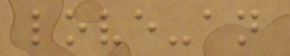love-an
